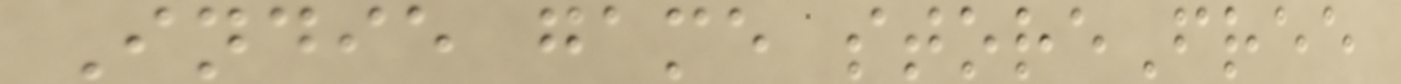Indie game storeFree
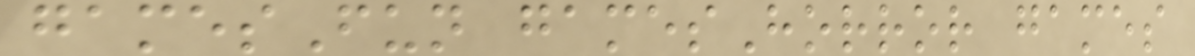gamesFun gamesHorror games
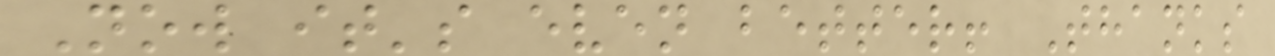Now it's even better! Thanks
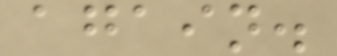again.
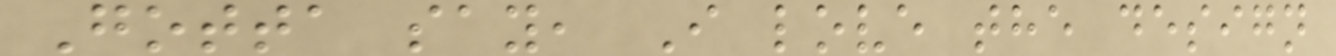Gotta say, I love the design
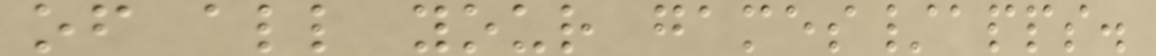of all your games/apps.
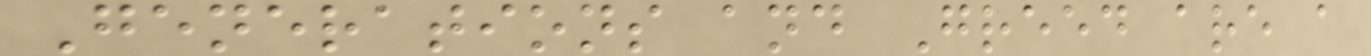Generations and Greed are a
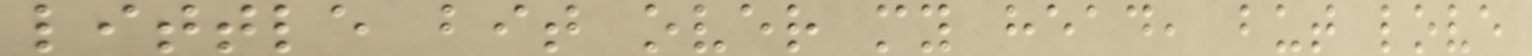little bit over my head, but love
